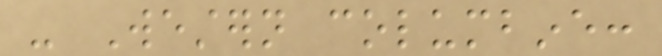- Western columbine:
